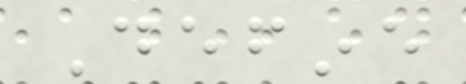Define
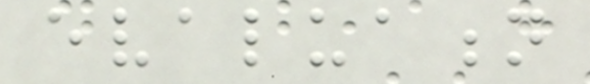evaluation
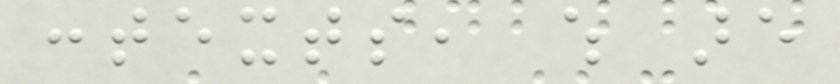contexts, which are
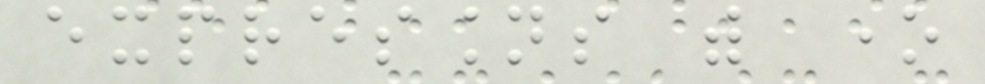expressions with one
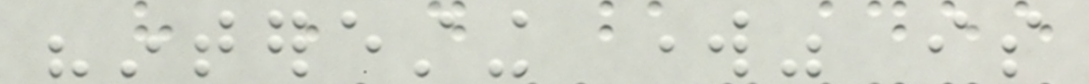"interesting work" is
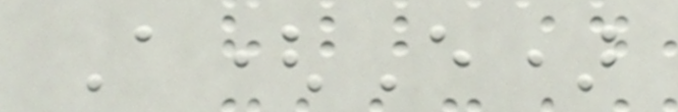A(E)
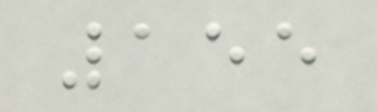155
